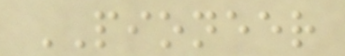PIONEER
